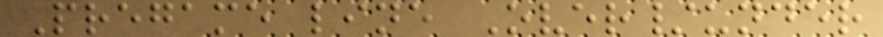Pregame line Over/under
